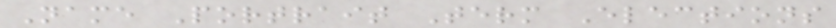Name Portrait Term Elections
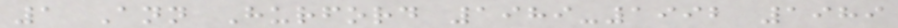1 Ann Hurford 1989-1992 1989
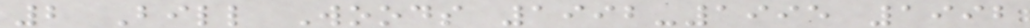2 Bill Woods 1992-1995 1992
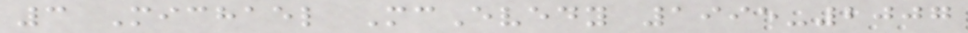3 Michael McEvedy 1995-2007
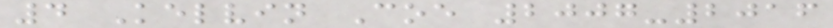4 Kelvin Coe 2007-2016
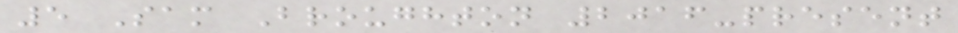5 Sam Broughton 2016-present
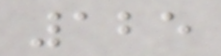125
